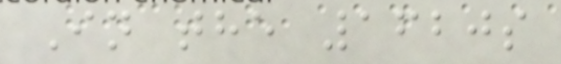In the 1620s
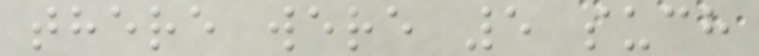there were 5 such
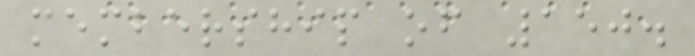membership of 150.
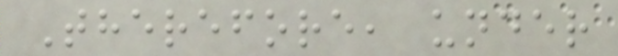Therefore, under
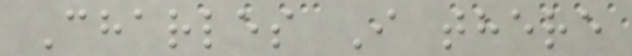Charles I there
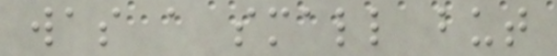was a small but
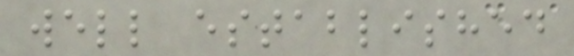well established
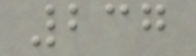237
